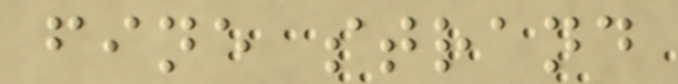fine strand
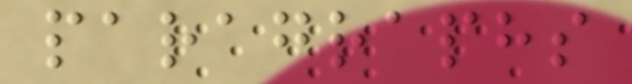paragraphs
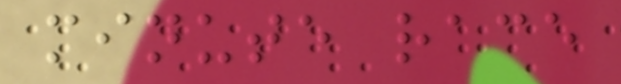minute race
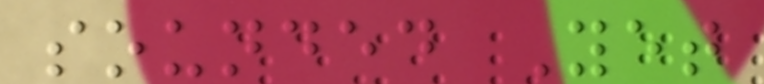sounded Yet
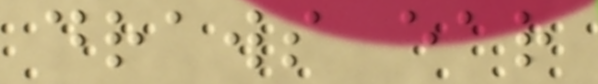draws ear
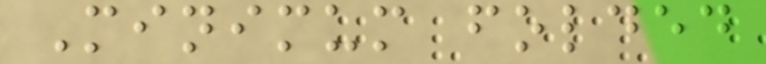Minimum folded
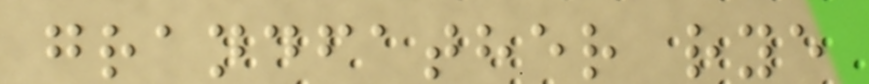grandfather rye
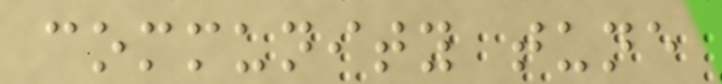community tune
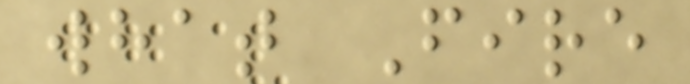what Fire
